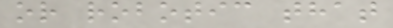or robotic that
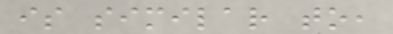is similar to,
